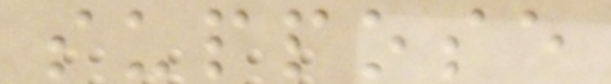suppose
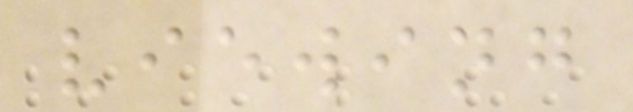viewing
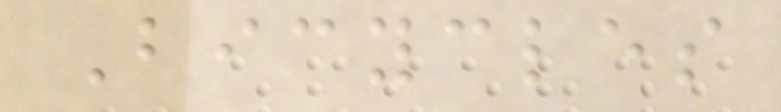Bicycles
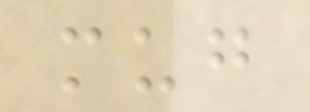mug
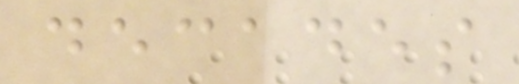decades
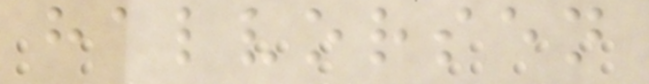halvorsen
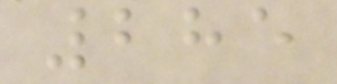285
